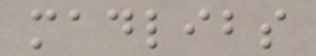madlibs
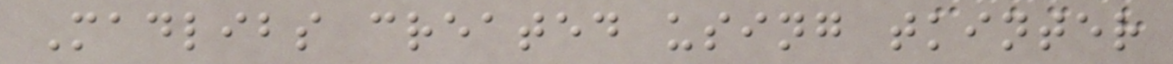Madlibs created using tkinter
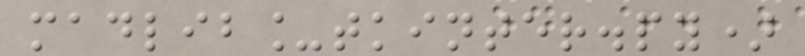madlib_tkinter.py)
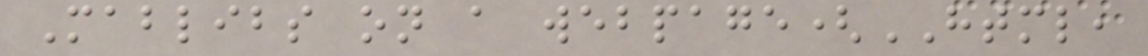Mablibs on a webpage(HTML,
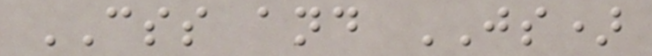CSS and JS)
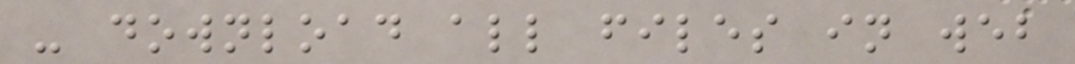- download all files in web
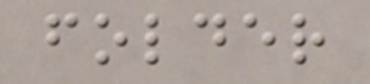folder
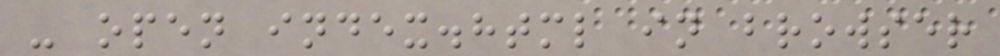- open index.html in browser
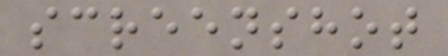screenshot
